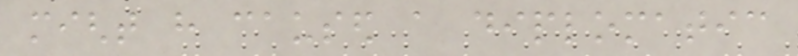might have caused a diplomatic
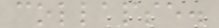collapse.
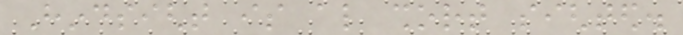Hindsight is also short sighted.
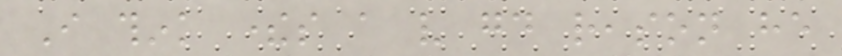I think theres a very good reason he
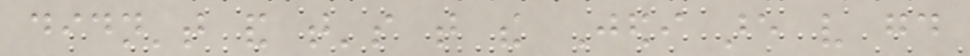didn't and that's that the Jedi are very good
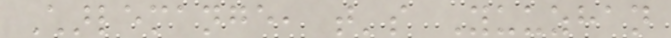Charlemange, that's Yuuzhan
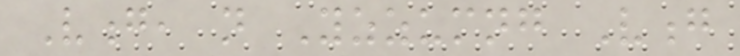Vong, not Yzzumng Vong
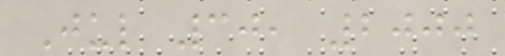Jul 30, 2000
